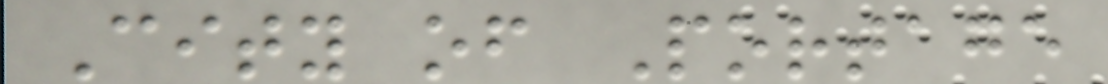City of Portage
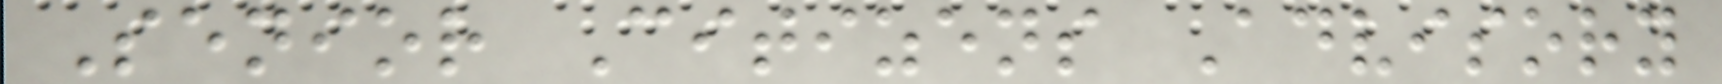Senior Citizens Advisory
